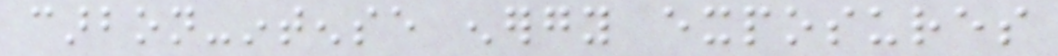carbon-intense energy exposures
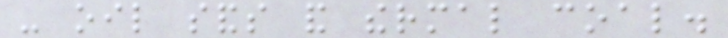- oil sands and thermal coal.
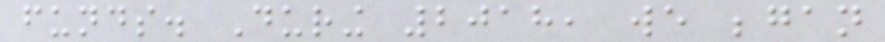funds. During 2018, we began
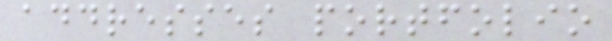addresses portfolio
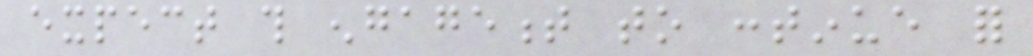expect this engagement to continue for
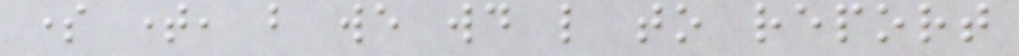some time, but we would like to report
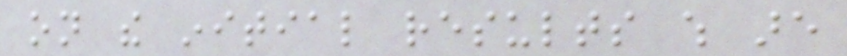on the initial results which are
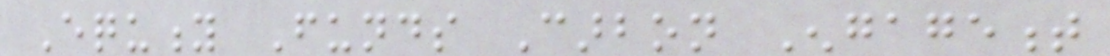Equity Funds Carbon Engagement
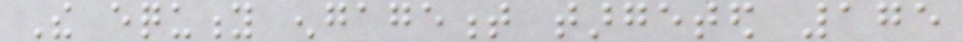The equity engagement targeted 175
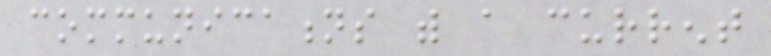communications with a current
